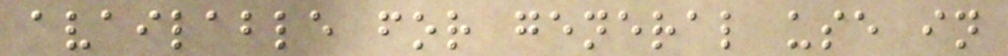available for general use in
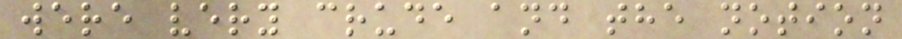were very crude and the notion
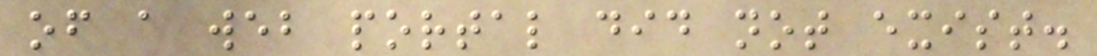of a web portal did not exist.
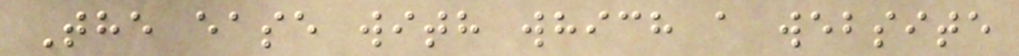The ease with which a website
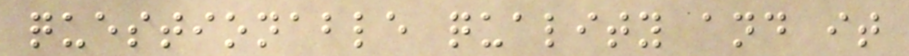questionable quality and it
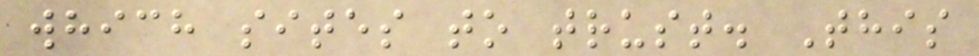which sites to trust. This
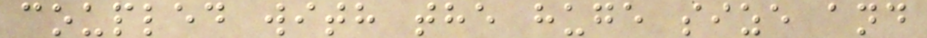coupled with the huge size and
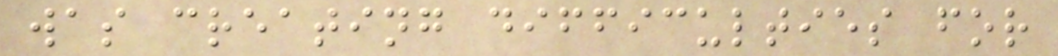was creating difficulties for
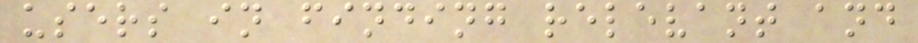users in finding relevant and
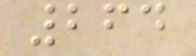264
